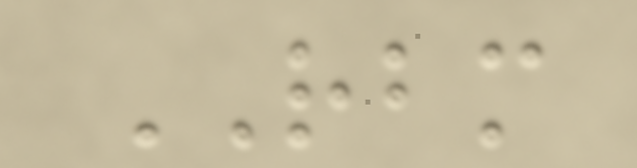RBM
